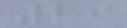29
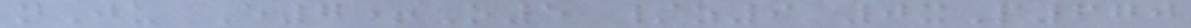nJu E7+O5 /z9 0xP670
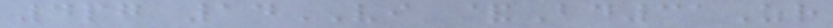4pg 14VI &Bd31Zr
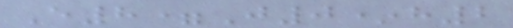E8=J0*h2
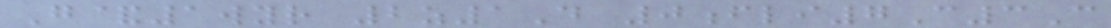G&1wyr 2z1D 0fli7C3C
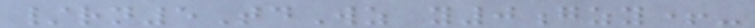/rn5TdWz y0gzy+-
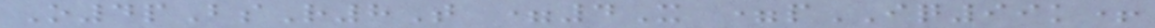O4pBsR8T =4X =pIQ99k+
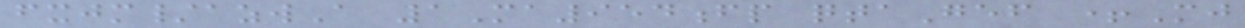fxjm/azwA 1Ma954fp qtaGef +Mj
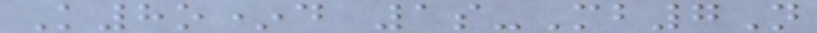K8o*d 1s-Mb7N
